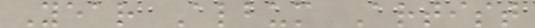Year Album Artist
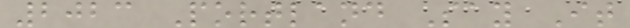2023 Portland Say It
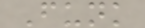Funk
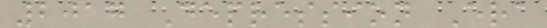2017 Depression Era
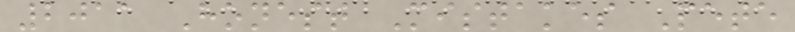2011 Honest Mistakes Pete
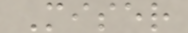Miser
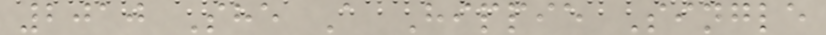2010 She A Hippie Single
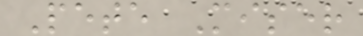Pete Miser
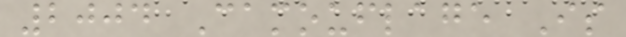2004 Camouflage Is
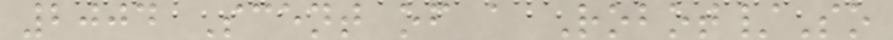2004 Scent of a Robot/So
